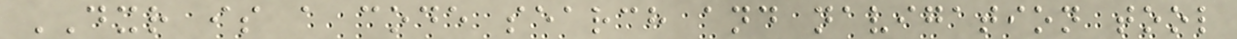DXR is a code search and navigation tool
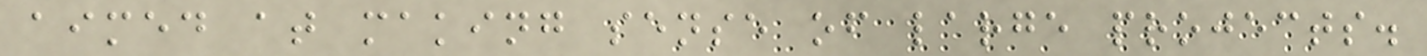aimed at making sense of large projects.
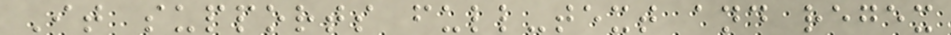It supports full-text and regex
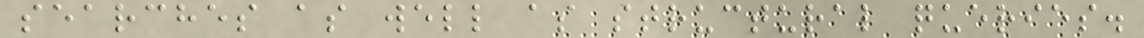searches as well as structural queries.
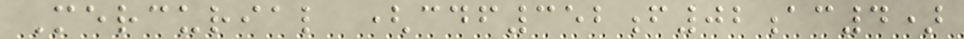Mercurial (cdf352f02ac4)
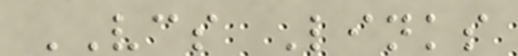VCS Links
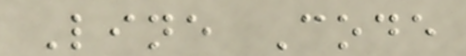Line Code
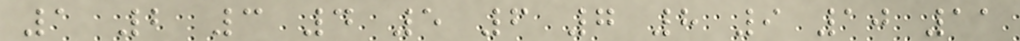1 2 3 4 5 6 7 8 9 10 11
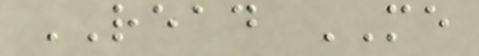READ ME
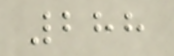288
